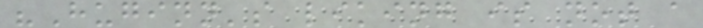"Huginn's liking is not a
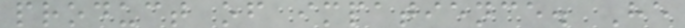product of impatience. He
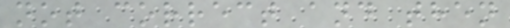not correct and then
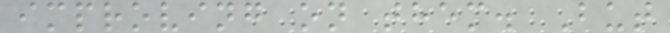improving on them. But
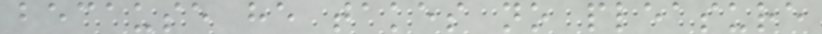because he takes no pleasure
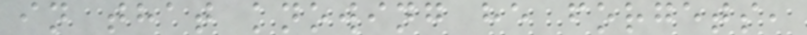in that knowing he forgets,
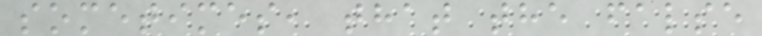sometimes, that the false
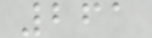261
